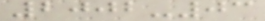2002-03
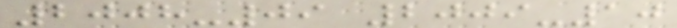2008-09 2009-10
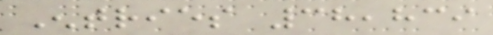Entries 38,839
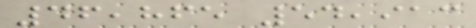46,865 54,913
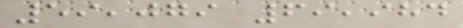59,079 69,984
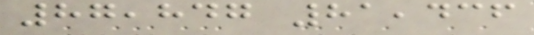87,847 81,436
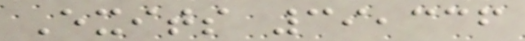Exits 39,336
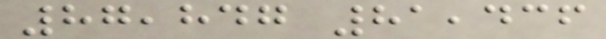87,847 81,436
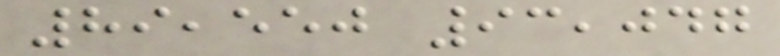89,550 93,047
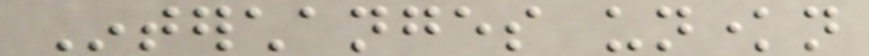Interchanges unknown
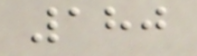180
